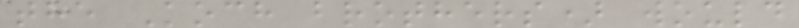the Koch brothers) would
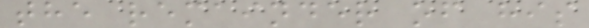the remainder of his
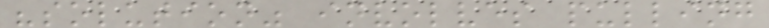"solution" involves pulling
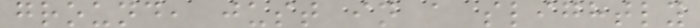ground, just in a slightly
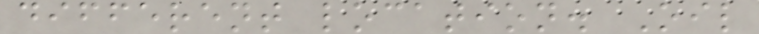different location. Oil
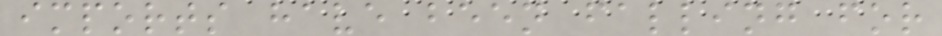imports have been falling for
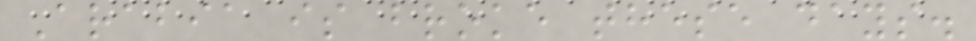Arabia is broke these days.
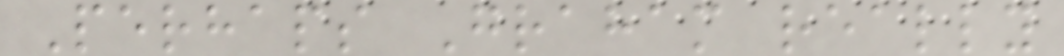Perhaps Graham really
